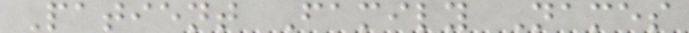Patient Family Names
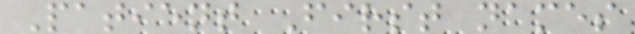Patient First names
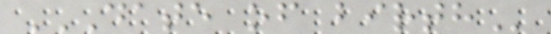DATE OF BIRTH
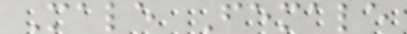Male Female
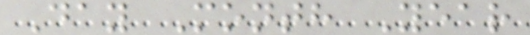Day Month Year
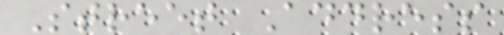Street Address
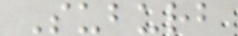Suburb
